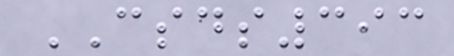CSDS393
